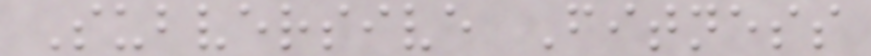Subversive Fitness
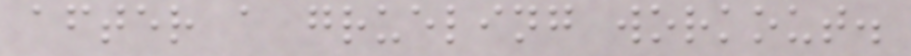after a grueling workout.
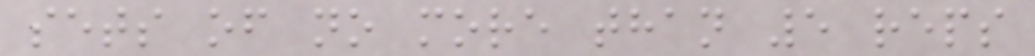sets of no more than 5 reps
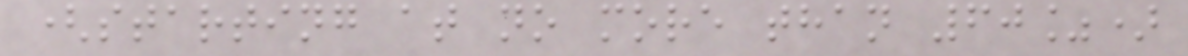(starting at no more than 60%)
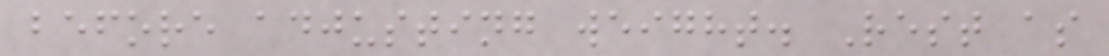before adjusting weight. Rest as
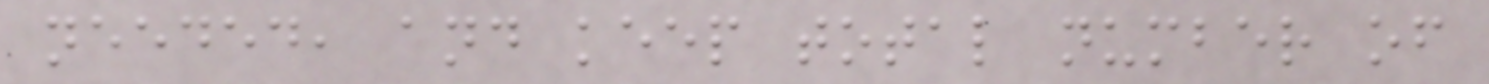needed, and keep total number of
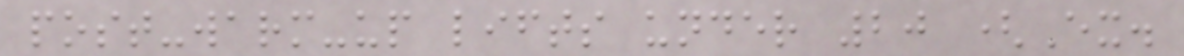post-warm-up lifts under 20 (Ex.
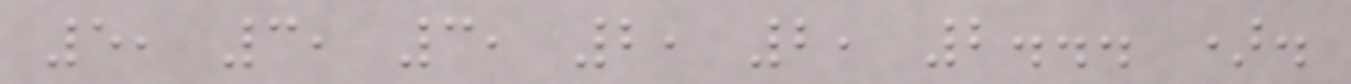5, 3, 3, 2, 2, 2... ).
